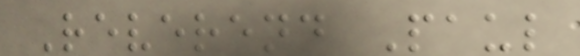Reverend Paul
